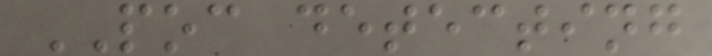POC detecting
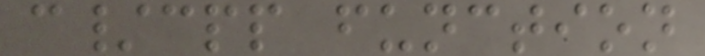c/cpp function
